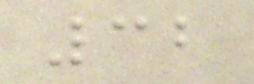32
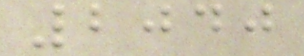2040
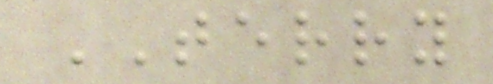TERRY
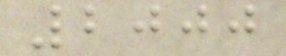2000
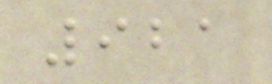921
